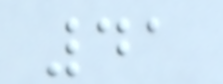41
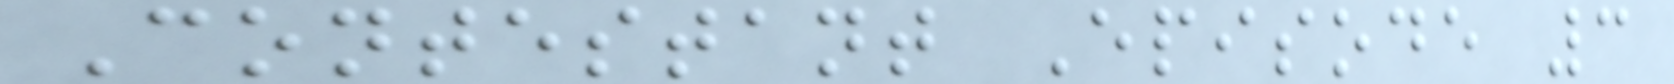Contestant Episode 3
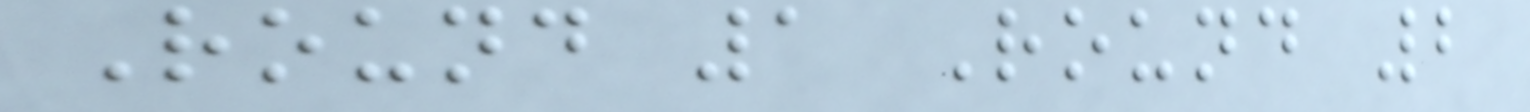Round 1 Round 2
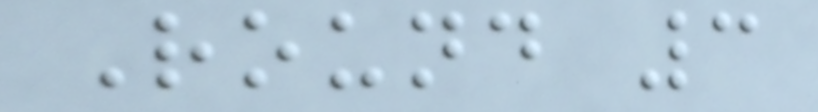Round 3
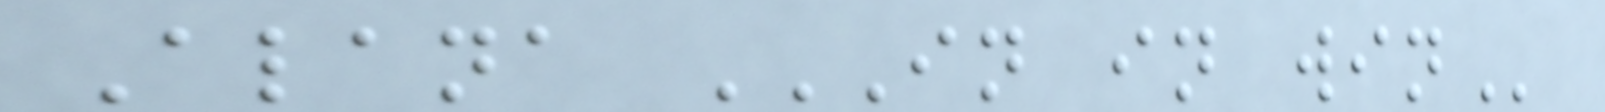Alana IN IN WIN
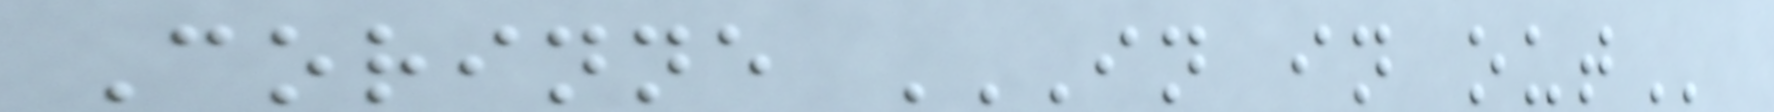Corinne IN IN OUT
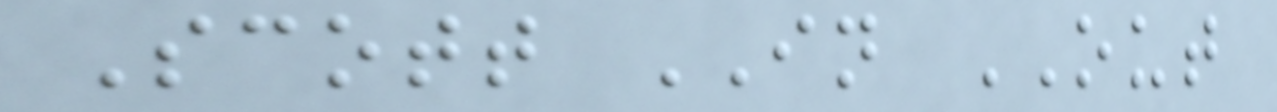Scott IN OUT
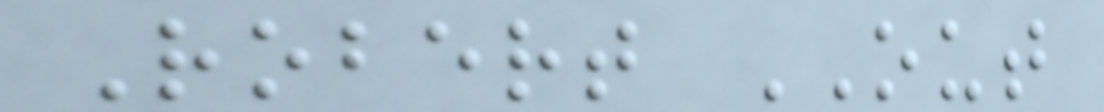Robert OUT
